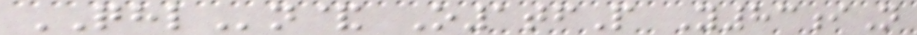QHLn& O1tfP Y83iN
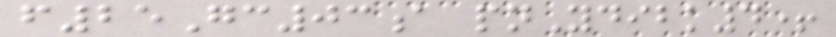f25Gc03a pnYdibk4+
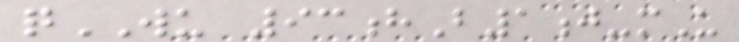qWU 93hB1j-mU
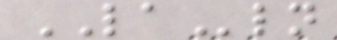LAln
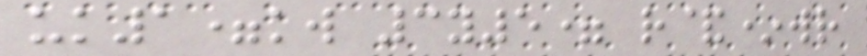uk1=kw 3y5= r&*wr
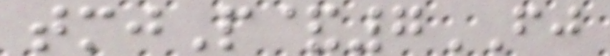tmjP&7FJ
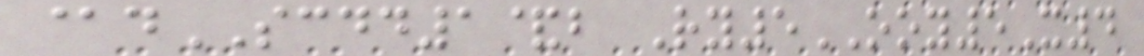@dSCDD1&b Ry5OOY5X4
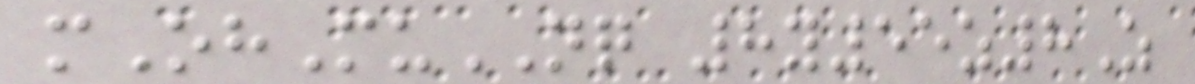mOhMuNQ 8y55z8Z
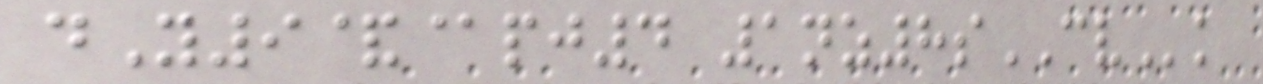dY9&@pj4 1nz8sCVk
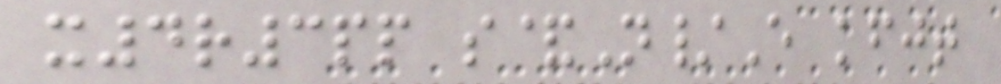x4r3pp s&N/E kfjt
